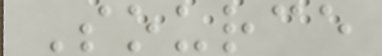Source
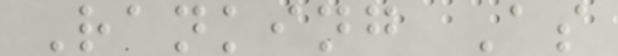Ranking As
